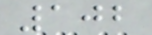102
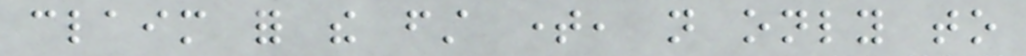claim for the first time, not only to
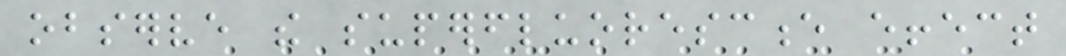observe the superfluorescence effect
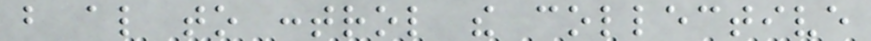but also to control the collective
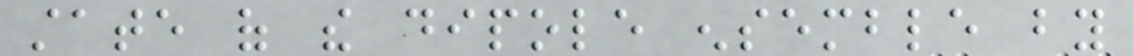state of the dipole ensemble by
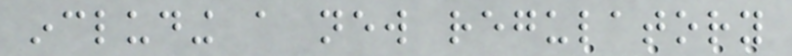including a new regulatory
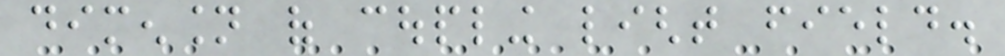dimension of coupling light field.
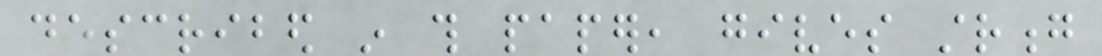described in this paper, gives strong
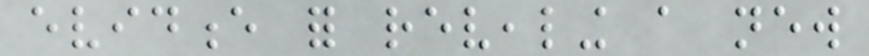evidence for revealing a new
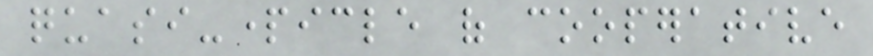quasi-particle of cooperative
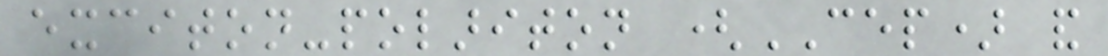exciton-polariton (CEP) and
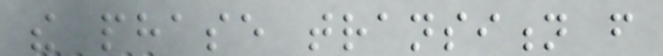the phase transition from
